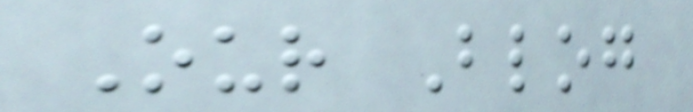Our Blog
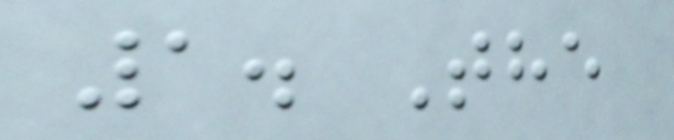1. The
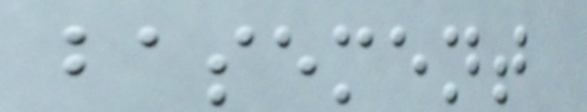basement
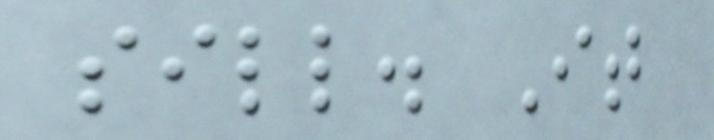sill. It
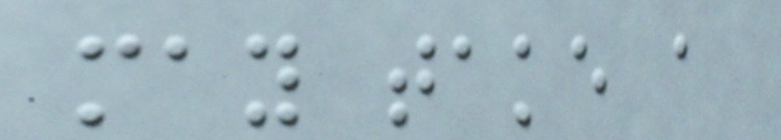may take a
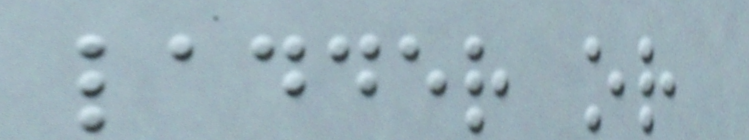ladder or
